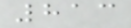813
